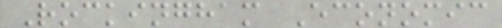Rockingham Economic
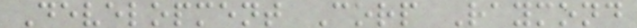Development Corp Raymond
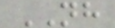NH
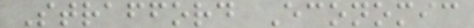Strafford Economic
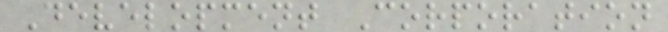Development Corporation
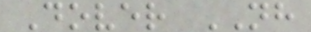Dover NH
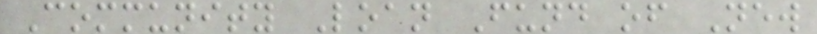Community Loan Fund of New
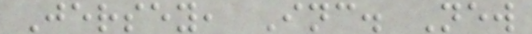Jersey, Inc. New
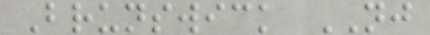Brunswick NJ
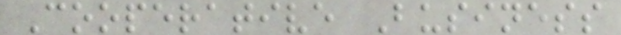Cooperative Business
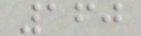160
